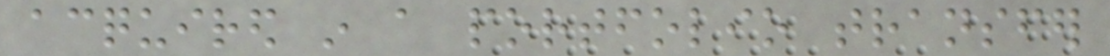acquired in a portfolio transfer
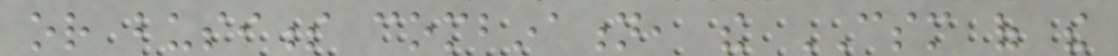or business combination, the CSM of the
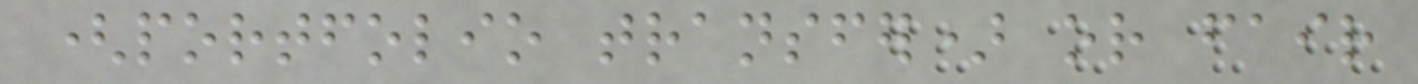(portfolio transfer) or fair
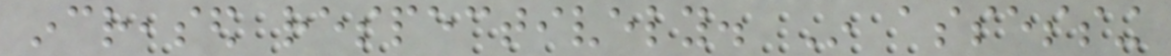increased respectively. In assessing
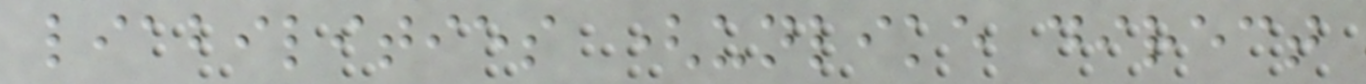liabilities (unlike direct
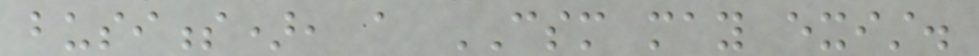business), a CSM may exist.
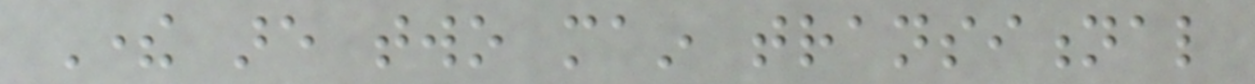There are two main transitional
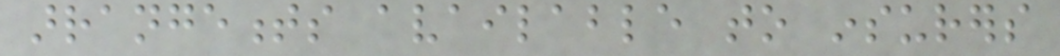arrangements available to insurers
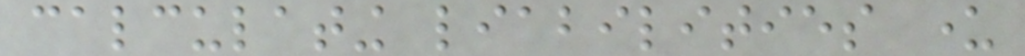calculating liabilities under
